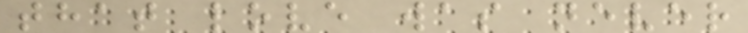that love was never
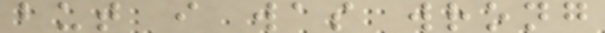but i was wrong
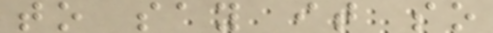to say it so
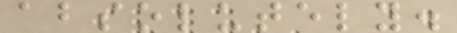absolutely.
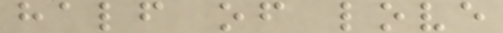half of love
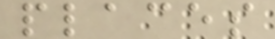places
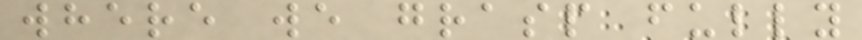where we grasp fully
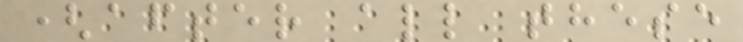(after all these
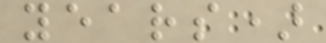years)
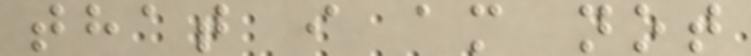that i am not
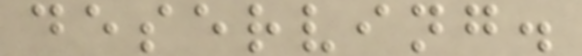deserving.
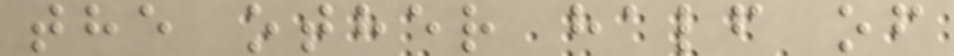the other half of
